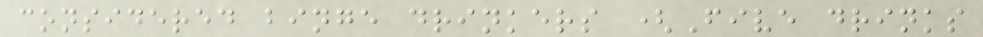considered binge drinkers (Five drinks
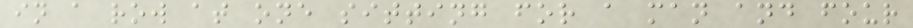in a row at one sitting for a man and four
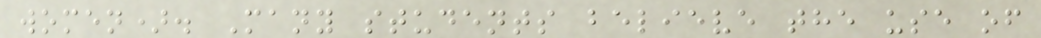women). Many students believe the use of
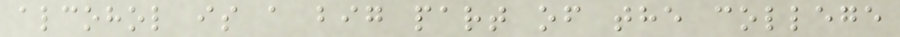alcohol is a big part of the college
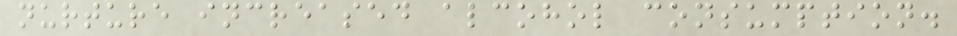nurture increased alcohol consumption.
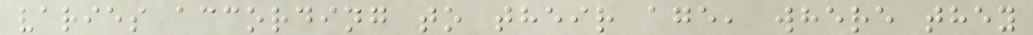varies according to their age, where they
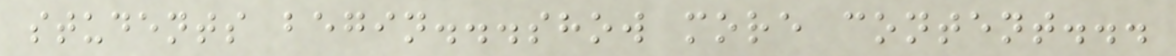students begin...show more content...
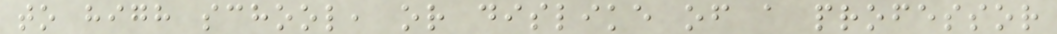to high school, or dislike of a professor
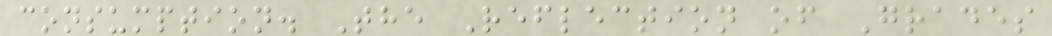consumption. The Reflection of Grades
